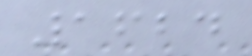1624
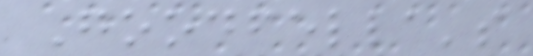Goodfella's
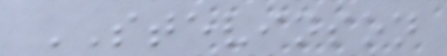STEVINSON
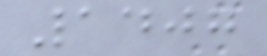1407
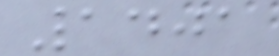1401
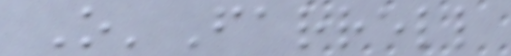O'Farrell
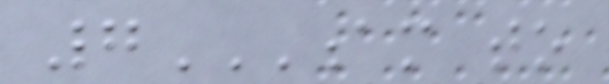7AM TO
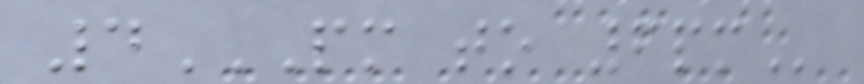4PM TO 6PM
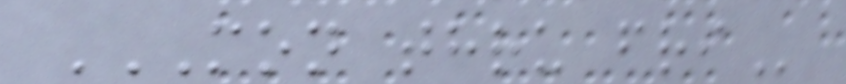MON THRU FRI
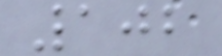102
